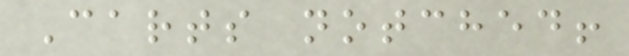Carts notched!
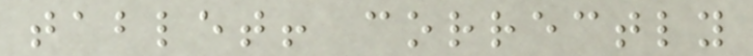tablet! correctly
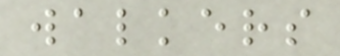walkers
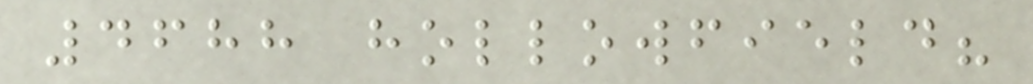4688 hollowfield?
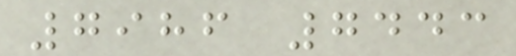7986 7443
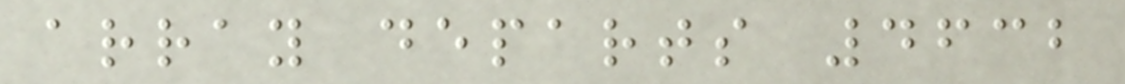array departs 4632
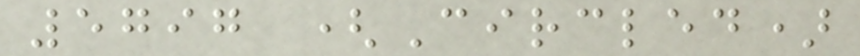5797 (Circled)
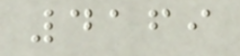4169
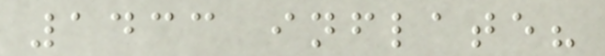1433 inflate?
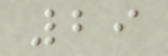29
